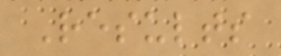Results
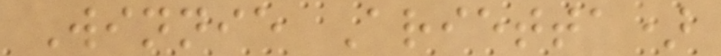Winnie Arietta)
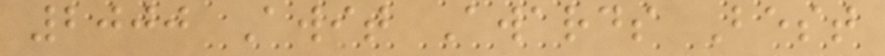2000 Awit Awards Best
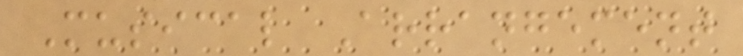Musical Arrangement
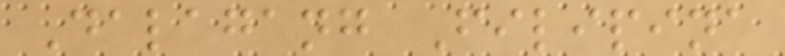Dalagang Filipina
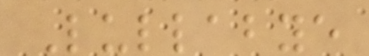Lullabye
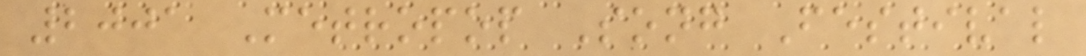2001 Metropop Song Festival
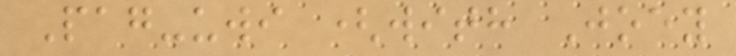Pag-uwi (with Joey
